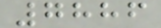7886
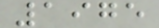1975
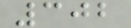302
